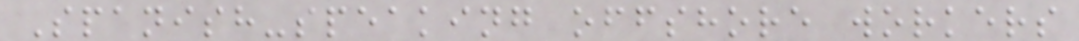Spanish-speaking offshore workers
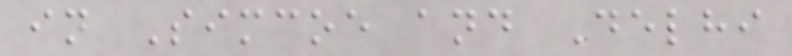in Simcoe and Delhi
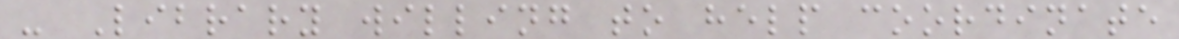- Library willing to help coordinate
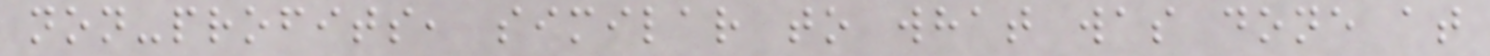non-profits, similar to what was done at
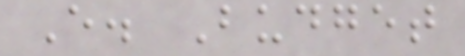E. Budget
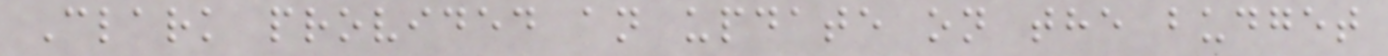Clark provided an update on the budget
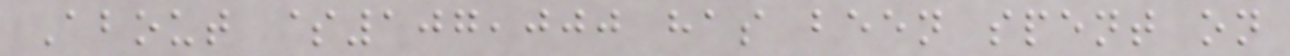About $107,000 has been spent on
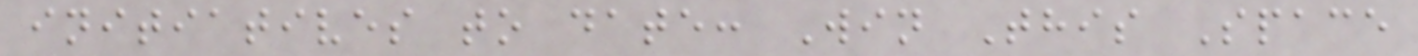initiatives to date: Win This Space
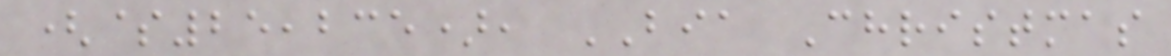($25,235), BIA Christmas
